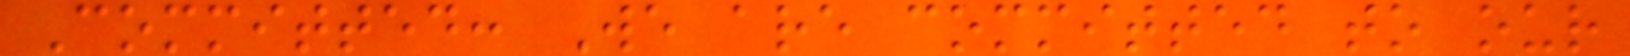Committed: We are committed to our
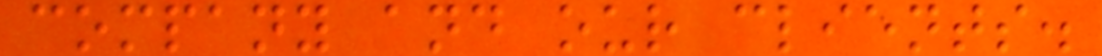company and our clients.
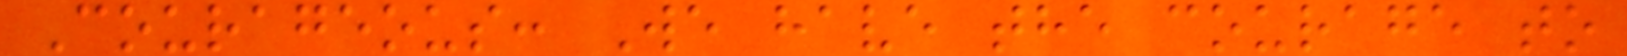Courageous: We have the courage to
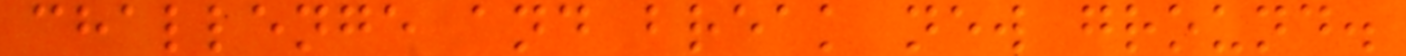challenge and break new ground.
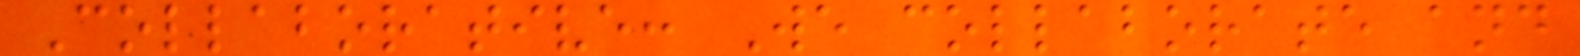Collaborative: We collaborate and
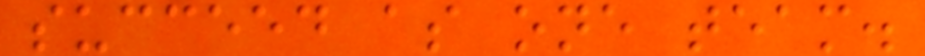succeed as one team.
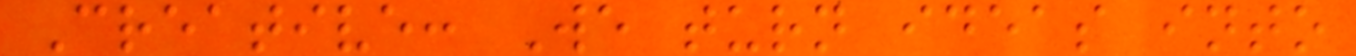Creative: We turn ideas into
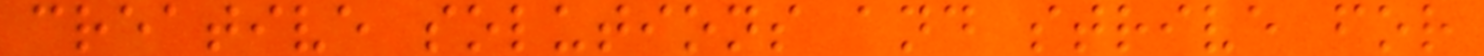creative solutions and strive for
